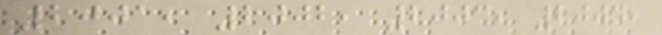2001, 2002, 2003, 2004,
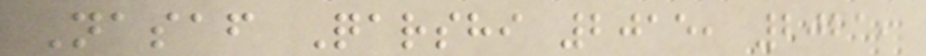Nasaf Qarshi 2015, 2021,
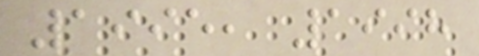1995, 1998
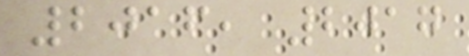2016, 2017
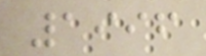1996
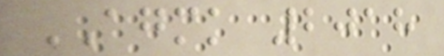AGMK 2018
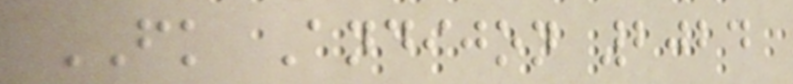FK Andijon 2024
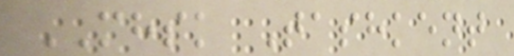MHSK Tashkent
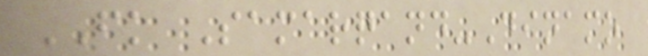FK Samarqand-Dinamo
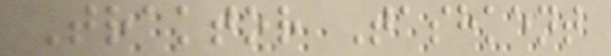Traktor Tashkent
